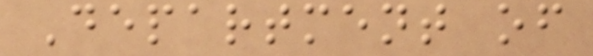Department of
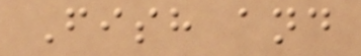Fish and
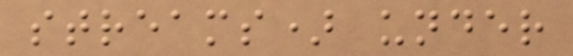streams) under
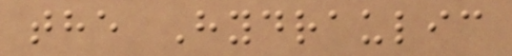the Hydraulic
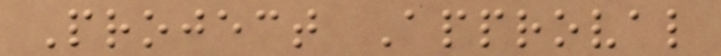Project Approval
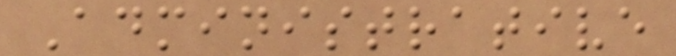Administrative
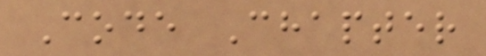Code Chapter
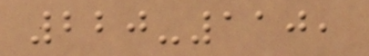220-110,
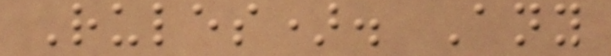Rules). Any
